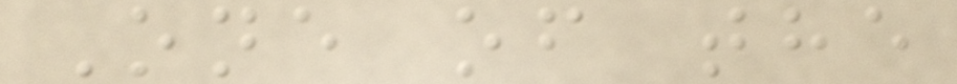One of the
